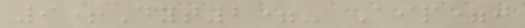9+Dyt2=- Aip=j
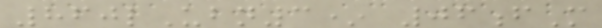860lUbn3* 06fM
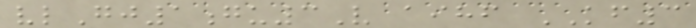vlGj1gu3V aihf KF3
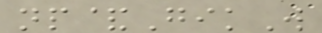np&GikW
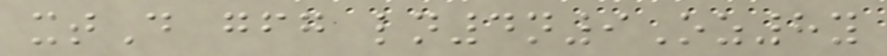xtD gfg ln4n9Oz8y
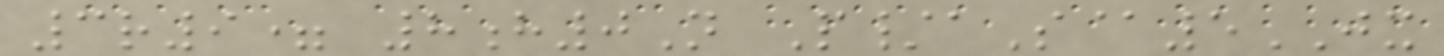3r9= 8h0N P/aS@5JX
